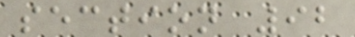section 92
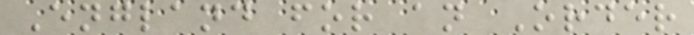England for an Order
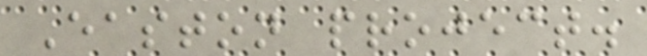Easton project.
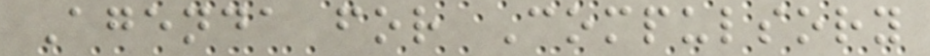Agenda for Compulsory
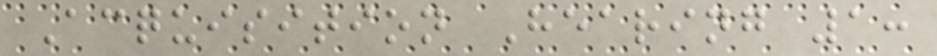Acquisition Hearing 1:
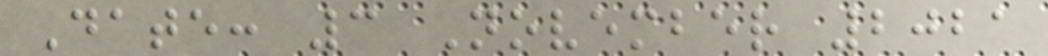Date: 3 November 2021
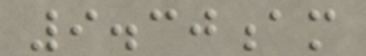9.30am
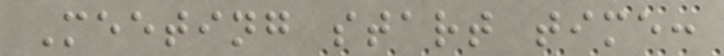Meeting start time:
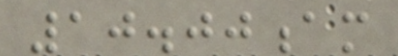10.00am
